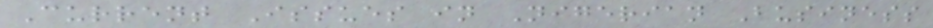Current Issues in Nigerian Business
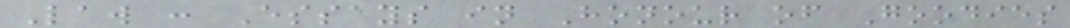Law : Essays in Honour of Goodies
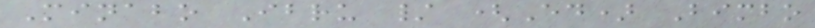Minabo Ibru / (Ed) Bimbo
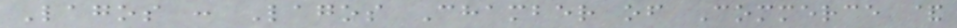Lagos : Lagos Chamber of Commerce &
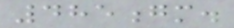485gm.
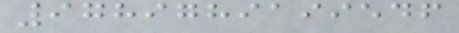9789789199546
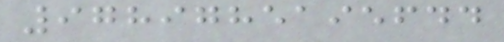9789785195644
